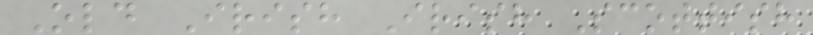Old Irish Irish Scottish
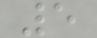5
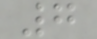7
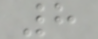8
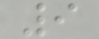9
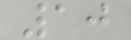10
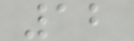12
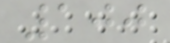100
